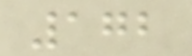172
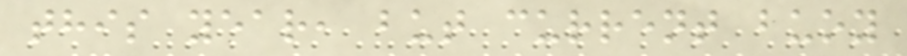this year, but current buoy
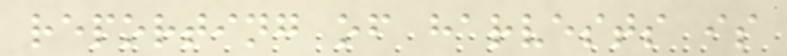reporting of harvests is
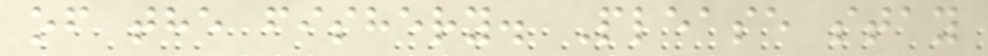of the fishery. Please stay
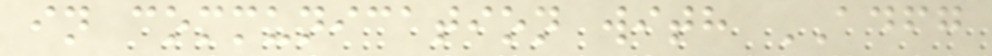in communication with ADFG
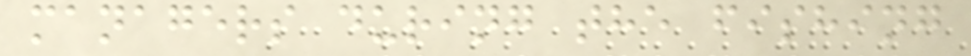managers during the fishing
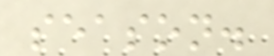season.
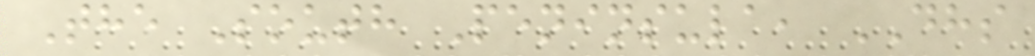The South Peninsula, DHS
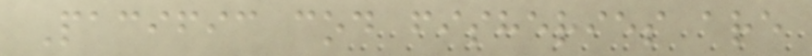Pacific cod fisheries are
